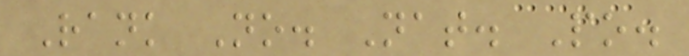Rank No. Nat. Po.
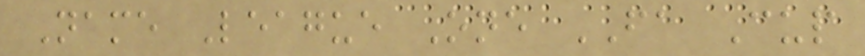Name League One FA Cup
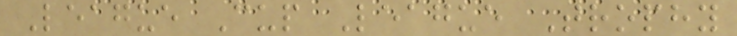League Cup League Trophy
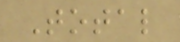Total
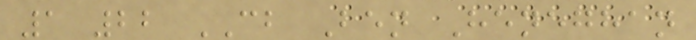1 22 CB Ben Heneghan
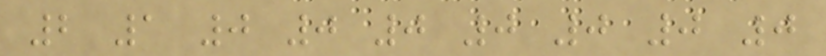2 1 0 0 0 0 0 0 0
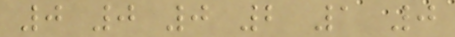0 0 0 2 1 0
